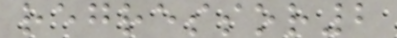regressor2
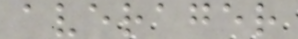averager
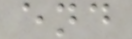end
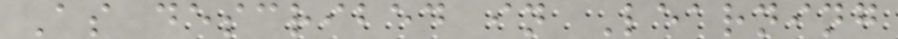As described in Learning
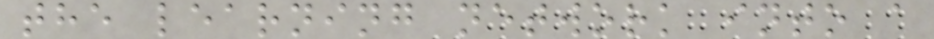the learning network into a
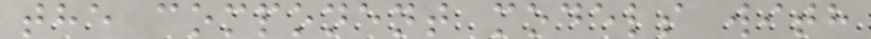the component models with
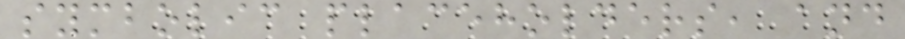symbolic placeholders, and
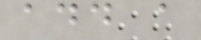add a
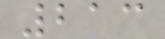213
